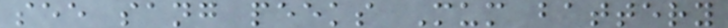see sang peeks Mum battery
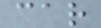car
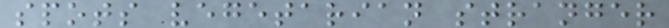spots vegetarian stranger
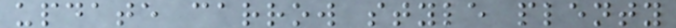update carrow style plenty
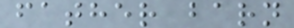father barn
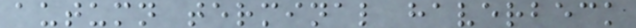autumn terminal haverbeck
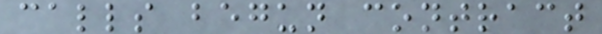calls begun contract
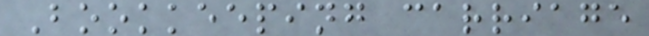Bookkeeping carriage
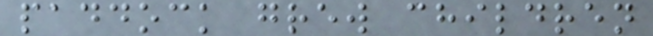paddock grew children
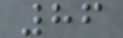86
